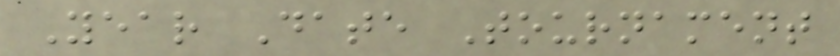Year Date Tournament
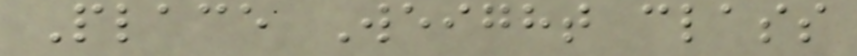Place Weight class
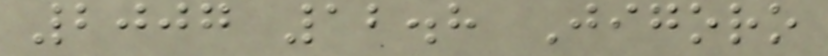2007 12.8 Jigoro
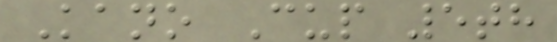Kano Cup 5th
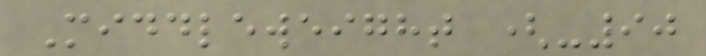Middleweight (-90
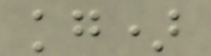kg)
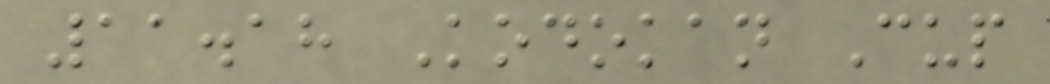11.18 Kodokan Cup
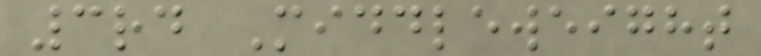3rd Middleweight
